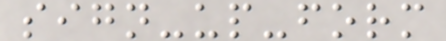sign-up-form
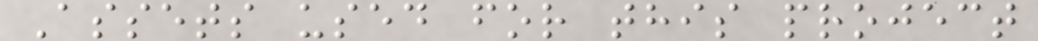Assets used for this project
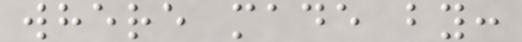where made by:
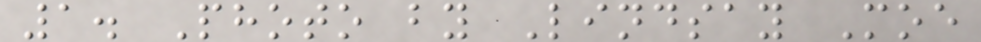1. Photo by Lindsay Moe
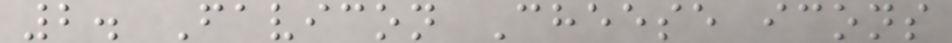2. Favicon Cheese icons
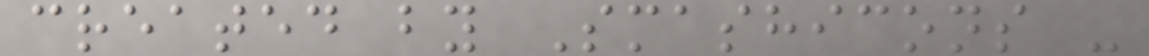created by Smashicons -
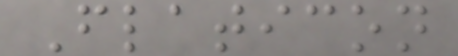Flaticon
